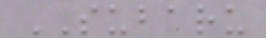SUBARU
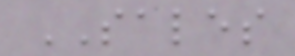SALES
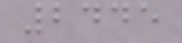2445
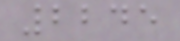2245
